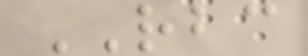RBC
